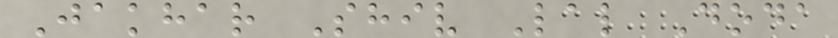Jakhar Shiv Lal Doda
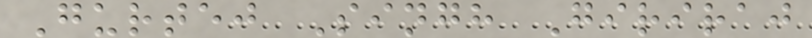Gurtej Singh Giriraj
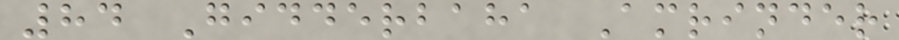84 Gidderbaha Amrinder
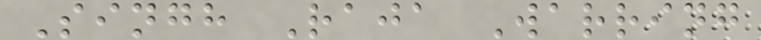Singh Raja Warring
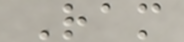Ram
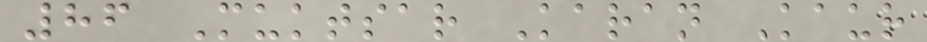86 Muktsar Karan Kaur
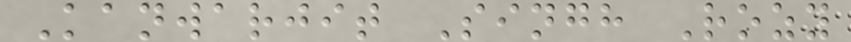Kanwarjit Singh Rozy
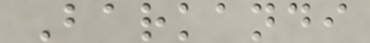Barkandi
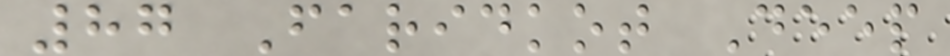87 Faridkot Deep
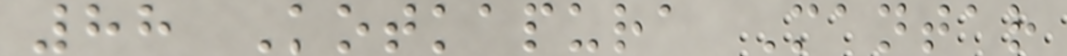88 Kotkapura Mantar
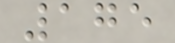175
